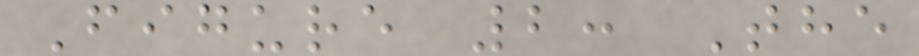Figure 2: The
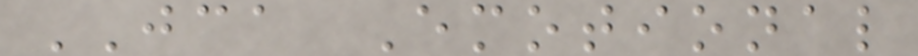JCA Emotional
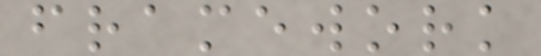framework
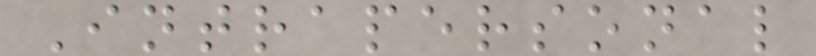Intrapersonal
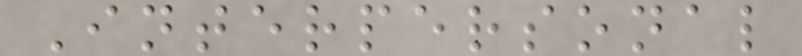Interpersonal
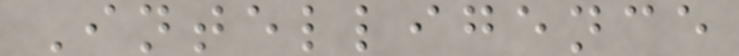Intelligence
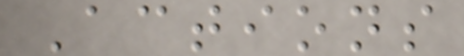Actions
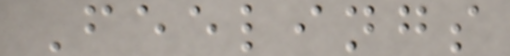Feelings
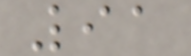91
